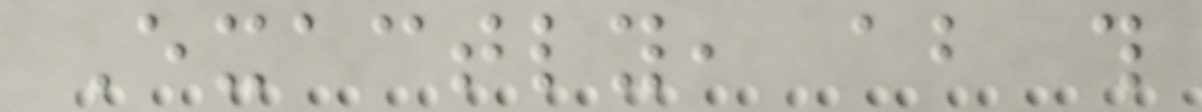Exactly, about this
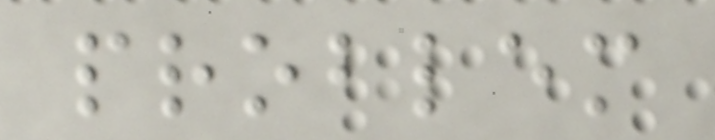problem
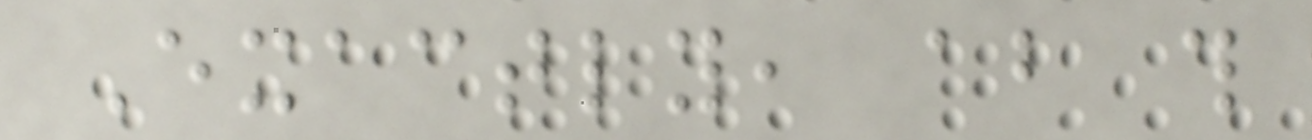Exactly, about this
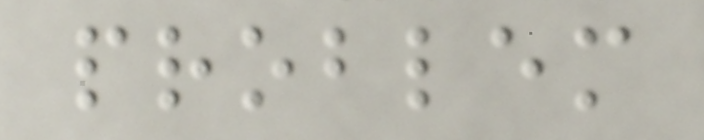problem
